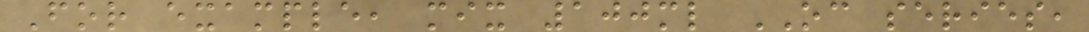For example, mix 100ml OC series,
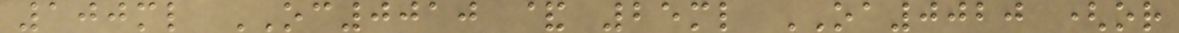100ml OC0010 & 25ml OA0020 (or
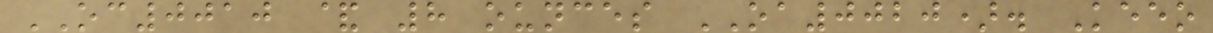OC0010 & 8 ounces OA0020). Keeo
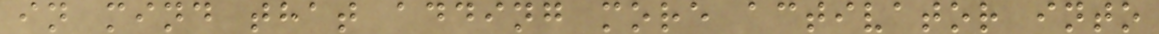in mind that adding more activator into
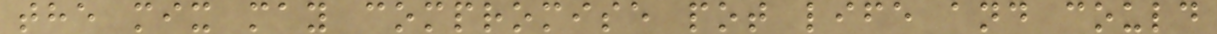the mix may compromise pot life and could
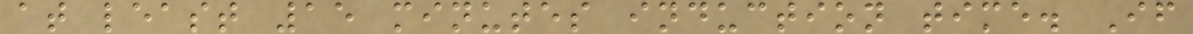at least 15 minutes induction time. If
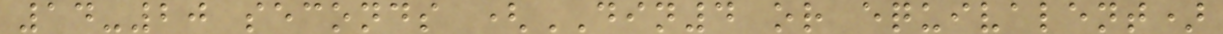14-20 seconds (DIN4 or equivalent)
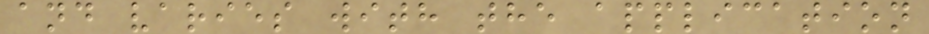and varies with the application
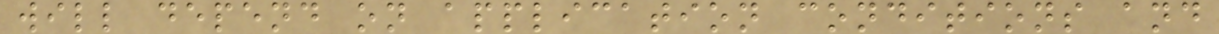will depend on application conditions and
